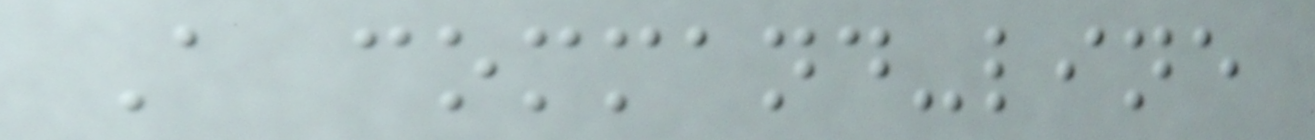A command-line
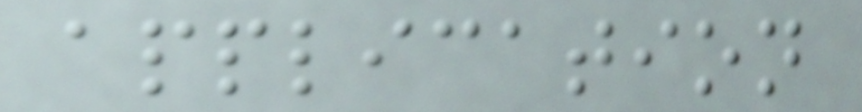application
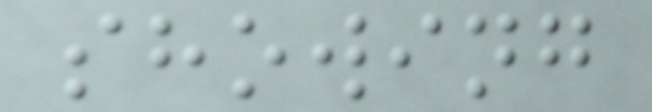showing
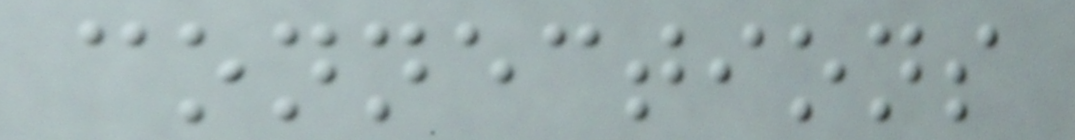connections
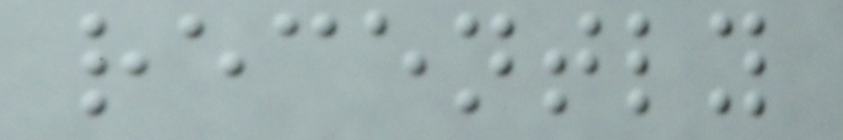recently
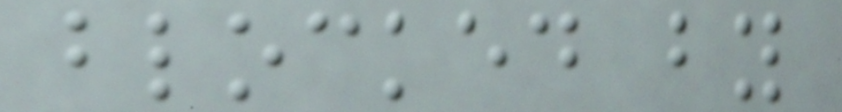blocked by
